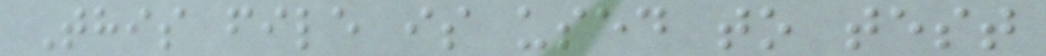This file is used to test
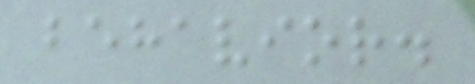behavior.
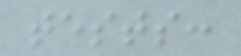tests:
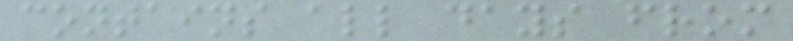contains all days from
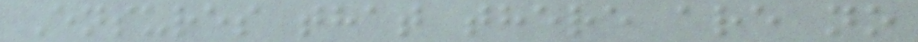Ensures that there are no
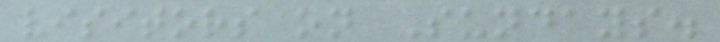visitors on Sundays.
